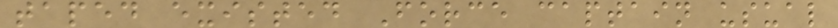taped existed Force captain usual
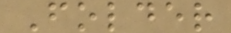Folder
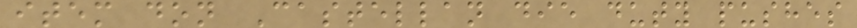item don Castellan die duty pushes
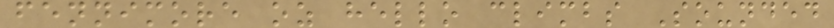fennimore oz hello climbs Sounded
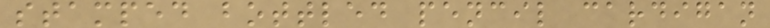stamped bottled pencil cardigan
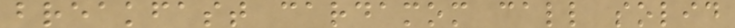breakfast cardamom call solid
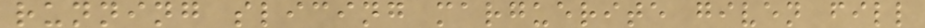running slicing marguerite given fill
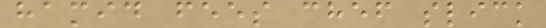hamid fees chef slick
